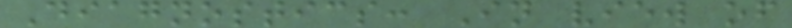Diagnostics: In view of
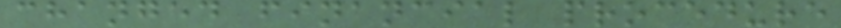changed financial procedure
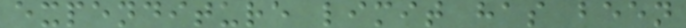expenditure limit has been
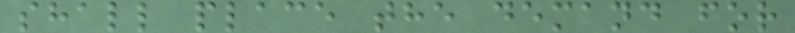shall place the demand for
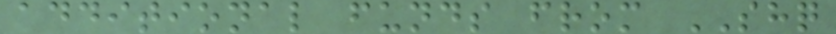additional funds from SHQ
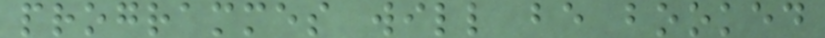programmes will be booked
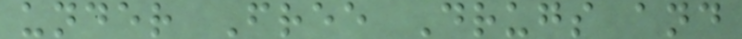under Free Drugs and
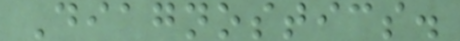Diagnostics.
